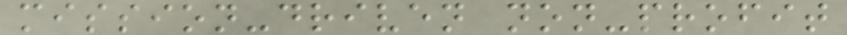mission-driven non-profit
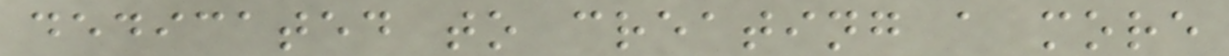dedicated to creating a more
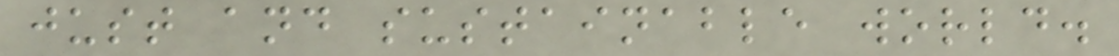just and sustainable world.
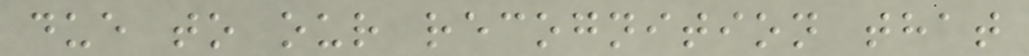due to our recognition that
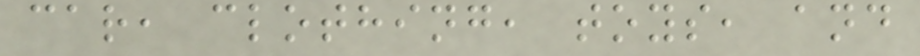car, clothing, toys, and
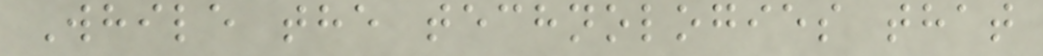While the technologies that
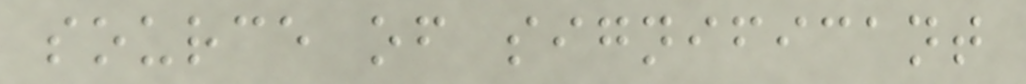source of significant
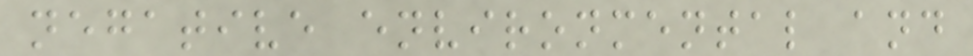negative environmental and
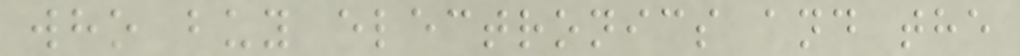who buy electronics and the
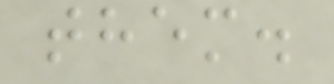them.
